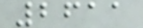2611
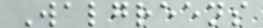Walgreens
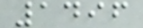1496
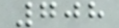708
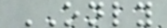ONLY
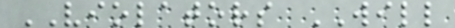VIOLATORS WILL
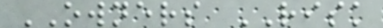OWNERS RISK
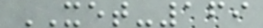XET-169
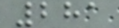281
